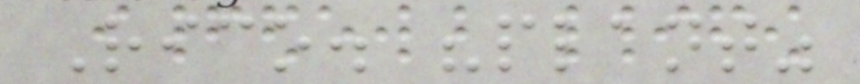Rico. "plant"
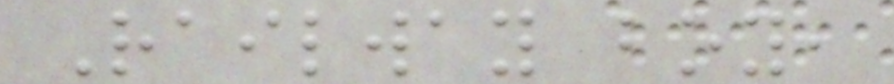Railway boy,
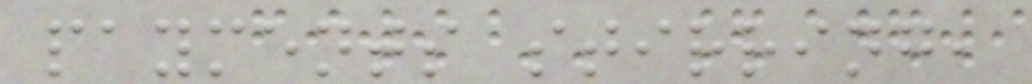payments stirring,
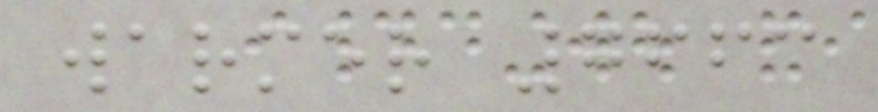warmer 7663
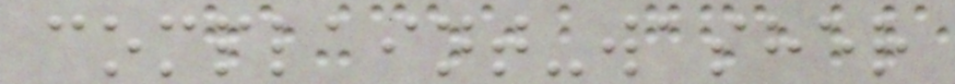complaint-washer
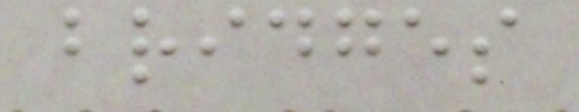bridges
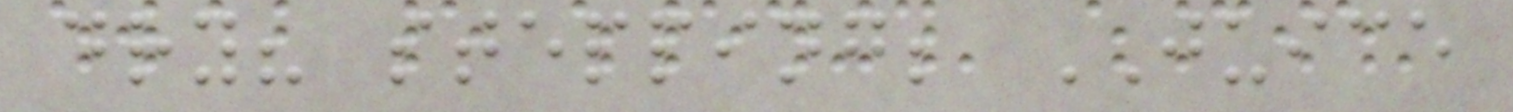dry? stepping; JUICE
